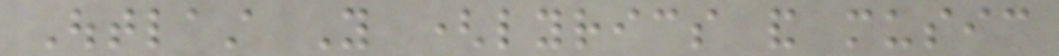Outlast You (lyrics and music
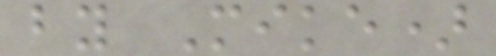by Mike)
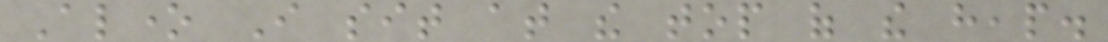Alone I sit at the top of the heap.
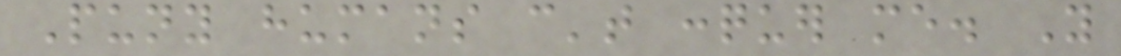Puny humans can't conquer me. You
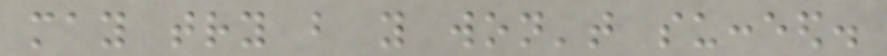may try but you won't succeed.
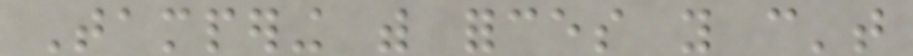Tampering with forces you can't
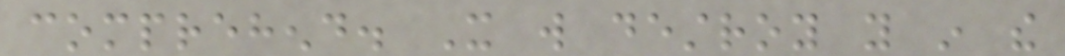comprehend. It will destroy you in the
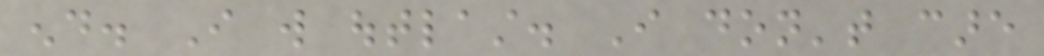end. I will outlast. I don't care
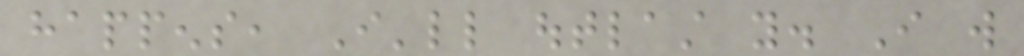happens, I'll outlast you. I will
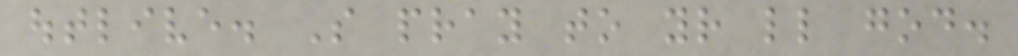outlive. So pray to your little god.
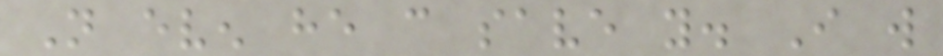Not even he can save you. I will
